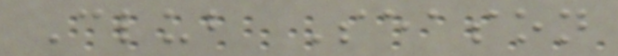Club Season
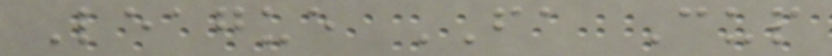League FA Cup
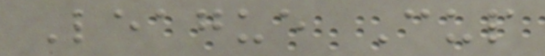League Cup
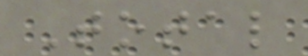Total
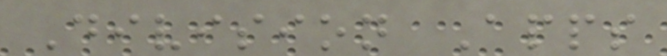Division Apps
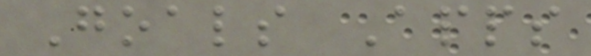Goals Apps
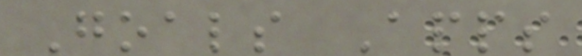Goals Apps
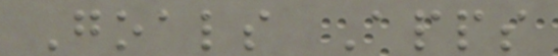Goals Apps
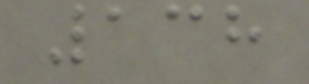138
